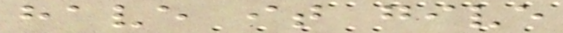have it give
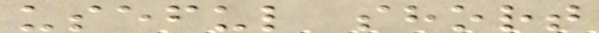useful short
